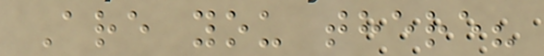Are you there?
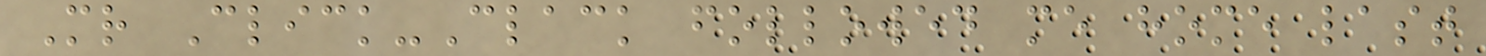Mr Click-Clack followed me home last
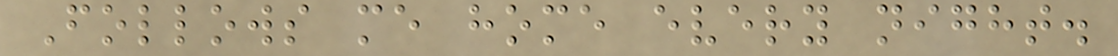Follows me home every night.
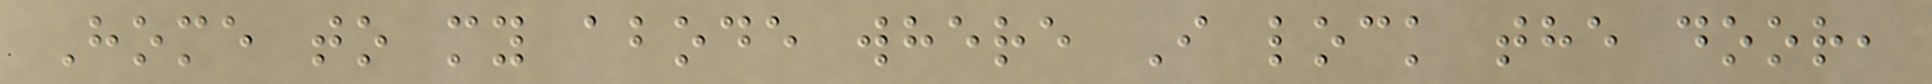Home to my abode where I lock the door,
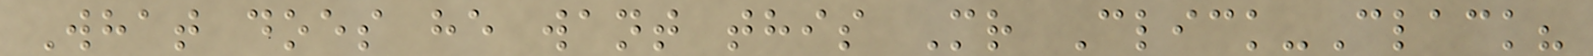What does he want this Mr Click-Clack?
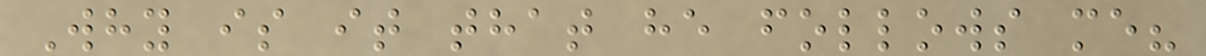Why is it that he follows me?
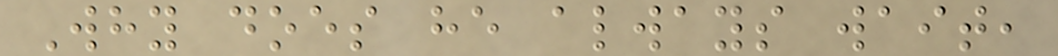Why does he always wait,
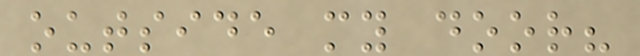outside my door?
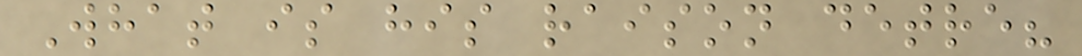What is his raison detre?
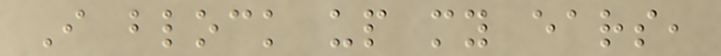I block up my ears,
